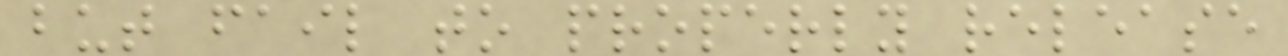but fail to properly release
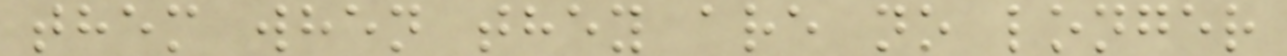them when they are no longer
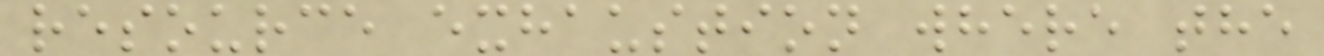resource exhaustion where the
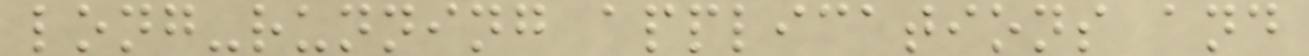long-running applications and
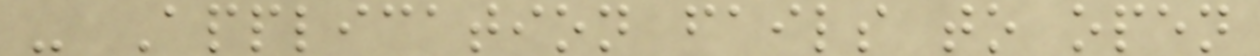- Application fails to open
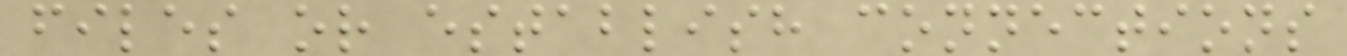files or establish connections
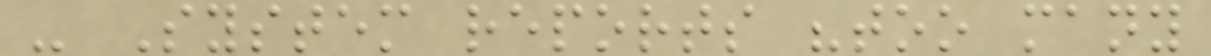- System reports "too many
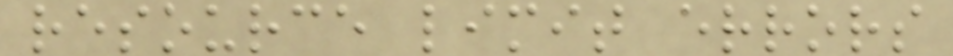resource limit errors
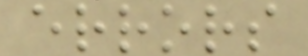errors
